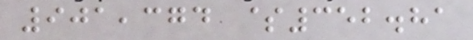901,374 $352.81
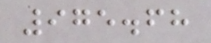975.68
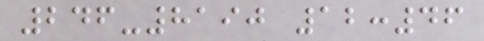246-8190 12:46
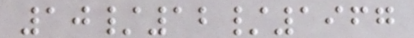10/12/1967
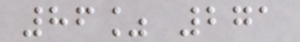86% 271
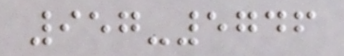957-5746
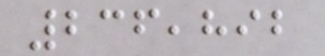236,892
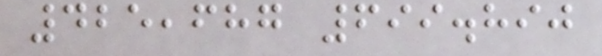425,687 699.890
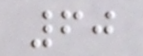60
